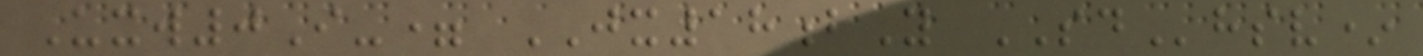Uxw0I-= JX18bY SDhsv*
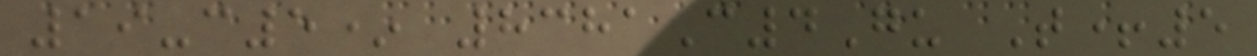19-c5* 8381C4Gu T+5
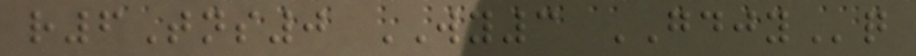r6Tns0 WY3 GDJYq
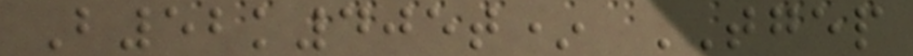B52k405t* TGEP
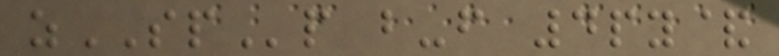zSPp b-f 4py&
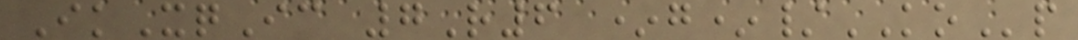IkXqIc 7R6 *g*/KOp
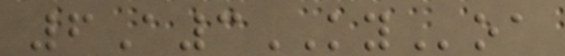6A3KYoa
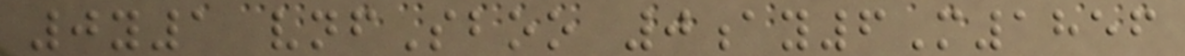0y1 vnfSboo 0ay6M1856
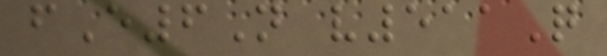fE6N v511Q
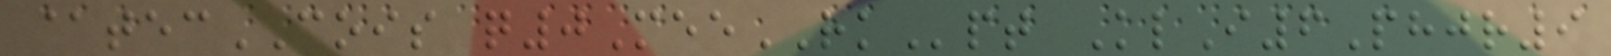@tecCOIS q0MeeRKpt KlI6Phjr9
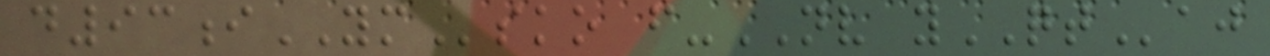d93iYMsko f-NV yQTaj
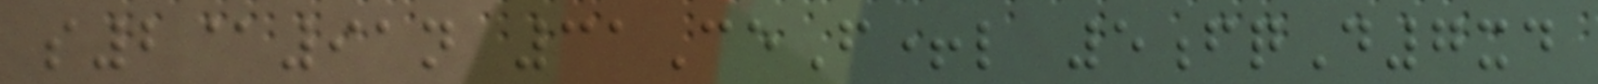s2@91n 31CeF+l 5fqD7xd
